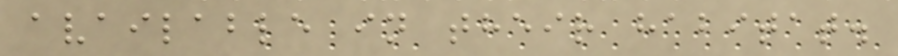available in their habitat.
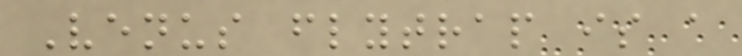Venus flytrap is a
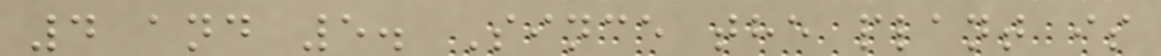4 and 5. Since the plant is
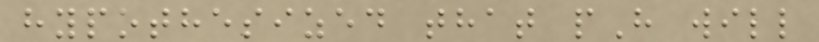hypothesized that pH will
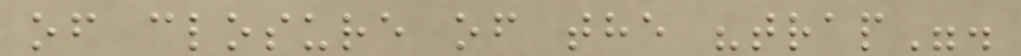of closure of the "trap".
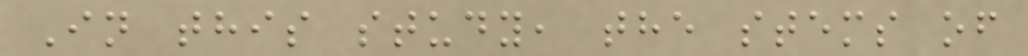In this study, the stems of
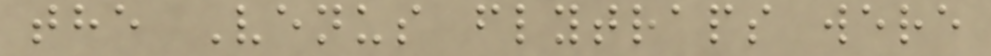the Venus flytraps were
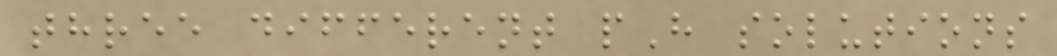three different pH solutions
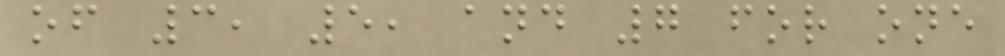of 3, 5, and 7 for one
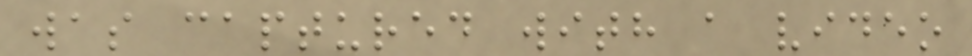was captured with a video
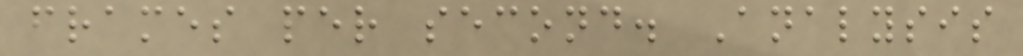frames per second. Analysis
